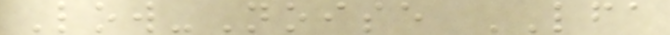Low-Noise LFA
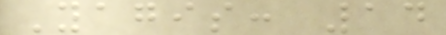Yagis: 14
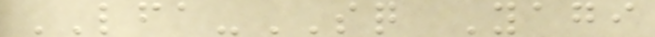LFA-SQ Yagi
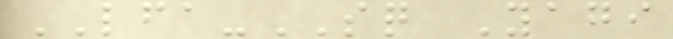LFA-SQ Yagi
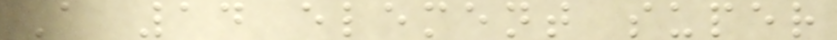A 14 element super
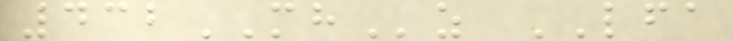432MHz LFA
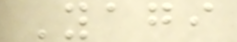Yagi
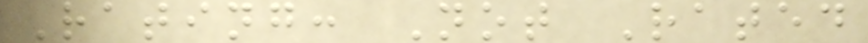Rating: Not Rated
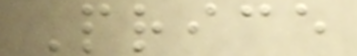Price
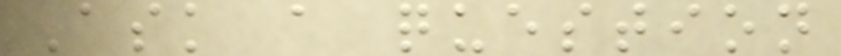Ask a question
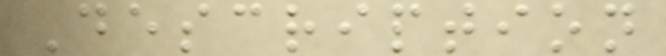Description
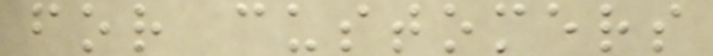for customers
